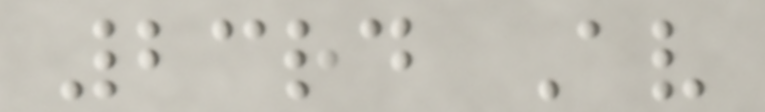23rd Av
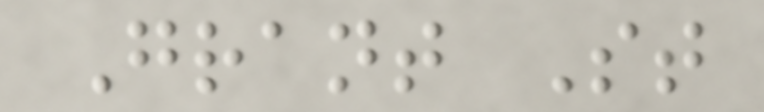Grant St
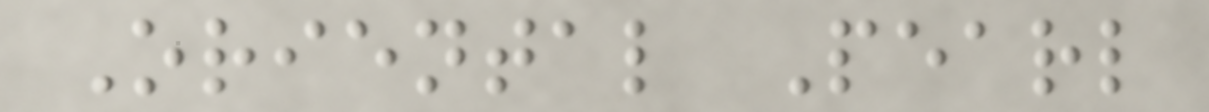Oriental Pearl
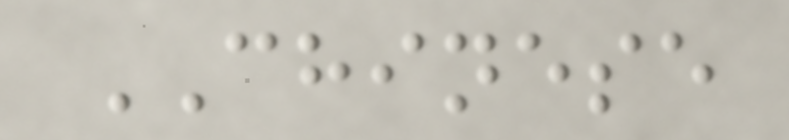CHINESE
